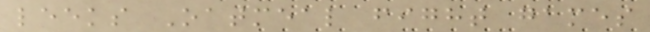leeks Oatmeal fight games
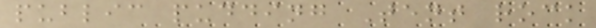public pudding Tent rock
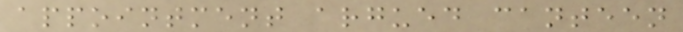appointment argued canteen
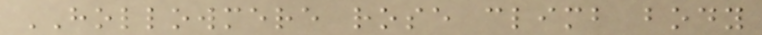HOLLOWMERE rose climb body
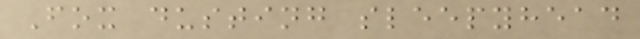Fox dusting sleepyhead
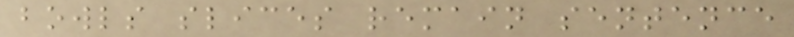bowls slices remain sentence
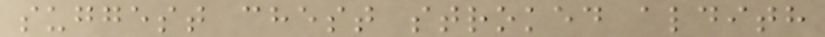suggest chest stroked aldith
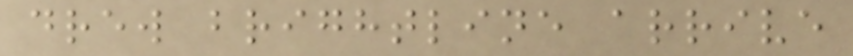drew brightline arrive
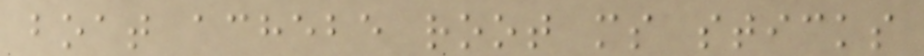boat achebe root ms sticks
